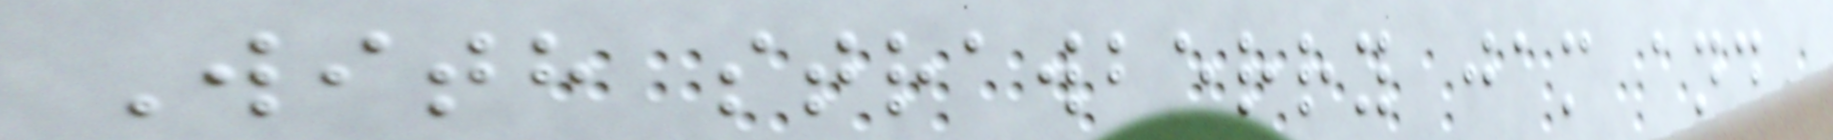With strawberry jam and
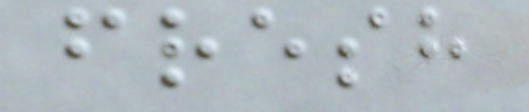fresh
